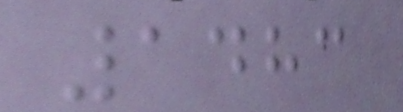1483
